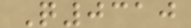Q0310
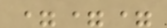===
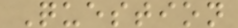Question
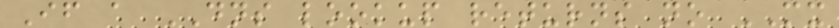If a DNS lookup returns no MX
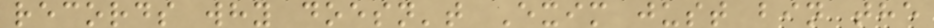records why doesn't Exim just bin the
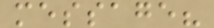message?
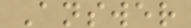Answer
